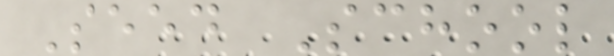Seed School
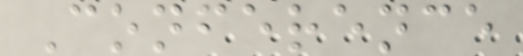Conference
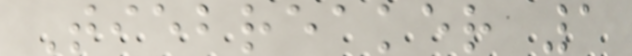Tiebreaker 1
